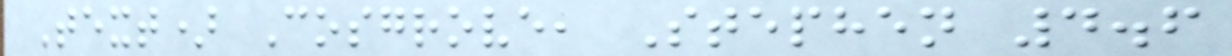Text) Cosgrove, Stephen 4.6
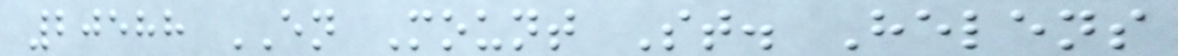20588 EN Mount St. Helens
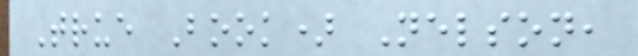True Book) Nelson,
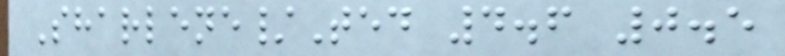Sharlene/Ted 4.6 0.5
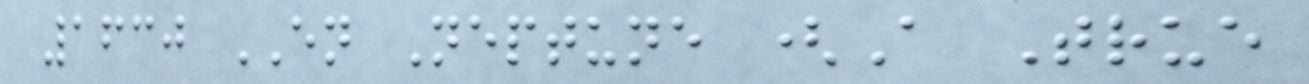1630 EN Neptune (A True
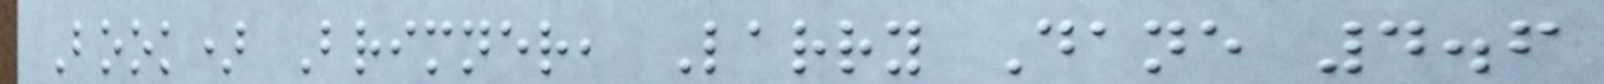Book) Brimner, Larry Dane 4.6
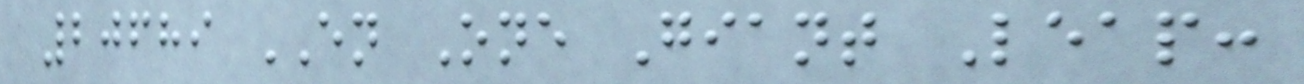20689 EN One Giant Leap:
